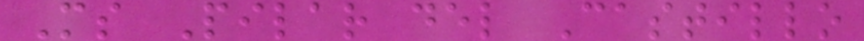Ms Pilar del Castillo
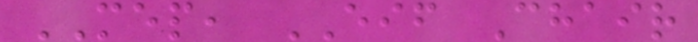MEP, EIF Chair
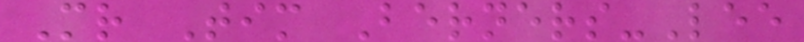Mr Tim Berners-Lee
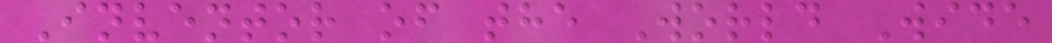Inventor of the World Wide
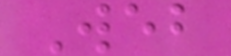Web
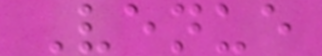Venue
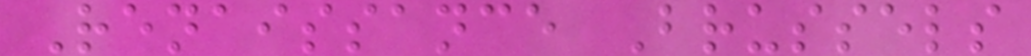Renaissance Brussels
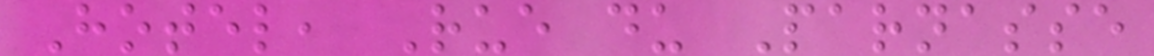Hotel, Rue du Parnasse
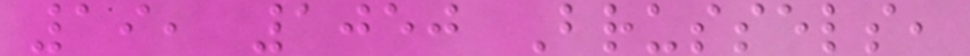19, 1050 Brussels,
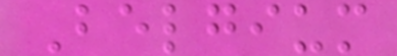Belgium
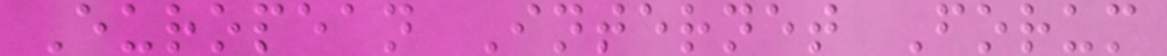European Internet Forum
